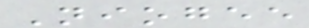Niogee
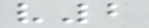v2
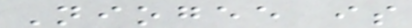Niogee is
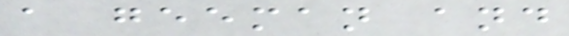a geeman and
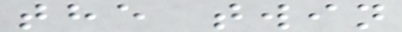the twin
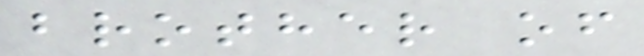brother of
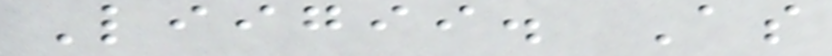Liigii. As
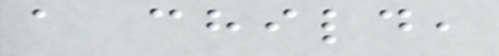a child,
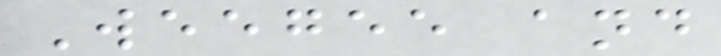Weegee and
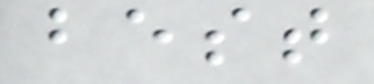best
